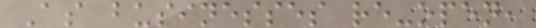As businesses re-open,
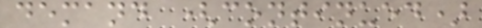demand (continued)
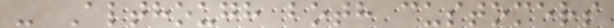- Although both customers
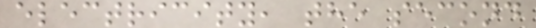electricity, the second
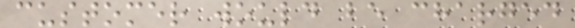customer would be charged
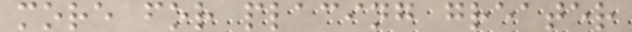more for placing greater
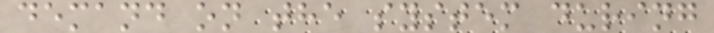demand on the system during
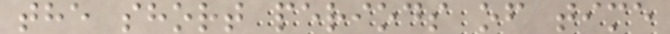the short periods of time
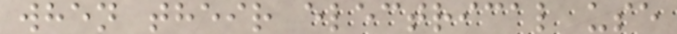when their electrical use
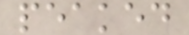peaked
